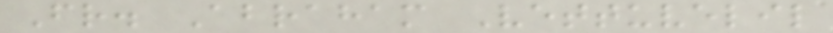Fr. Abraham Vettuvelil
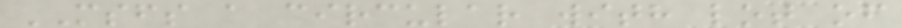MSFS a circular with lot of
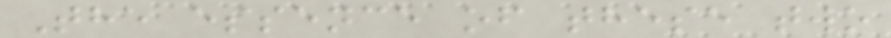The essence of these two
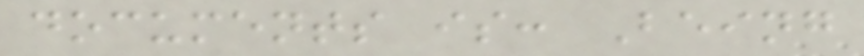documents is: Being
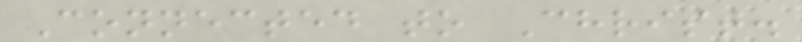Connected to Christ.
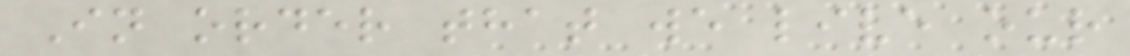In order that we live our
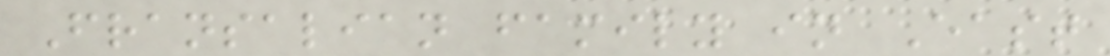Fransalian family in East
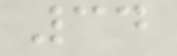34
